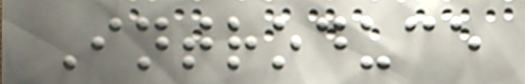Introduce
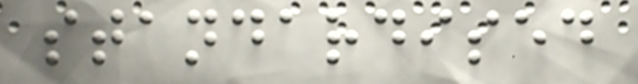standardised
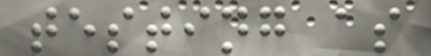testing as
